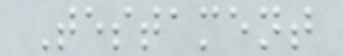Testament
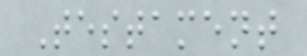Testament
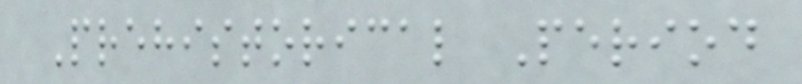Prehistorical Period
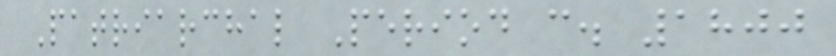Patriarchal Period c. 1800
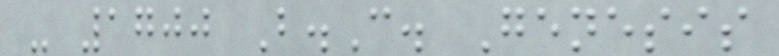- 1700 B.C. Genesis
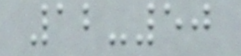12-50
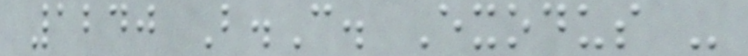1240 B.C. Exodus -
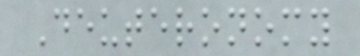Deuteronomy
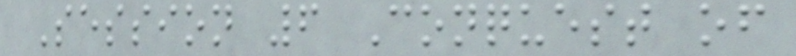Session 6 Conquest of
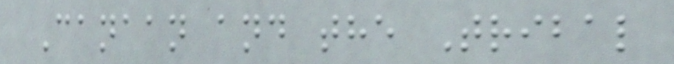Canaan and the Tribal
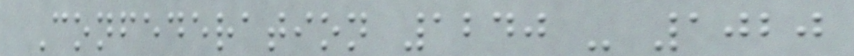Confederation 1240 - 1020
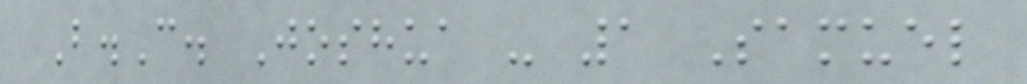B.C. Joshua - 1 Samuel
